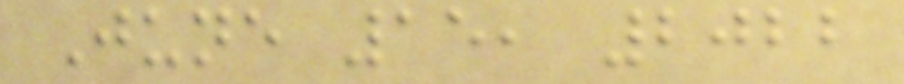June 15, 2022
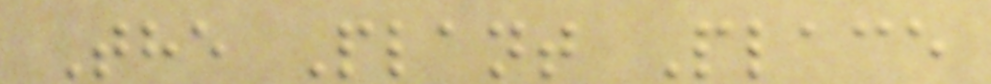The Plant Place
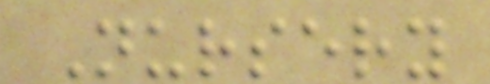Nursery
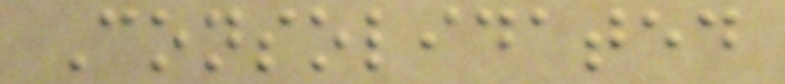Consolidated
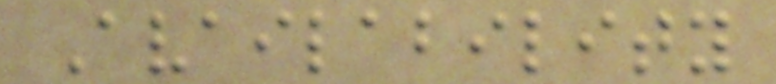Availability
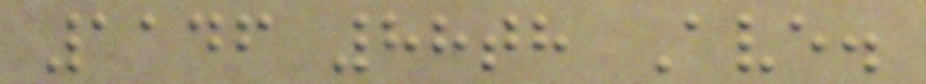1146 88th Ave.
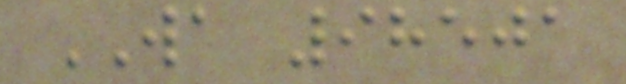WA 98501
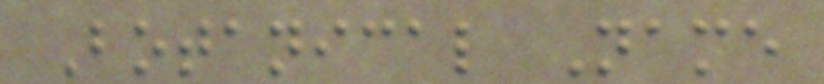Botanical Name
